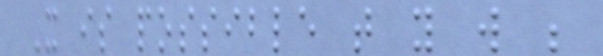It is possible that you will be
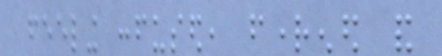feeling confused, frightened and
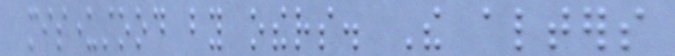misunderstood by others. The alters
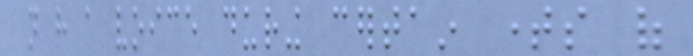not have a voice during certain times of
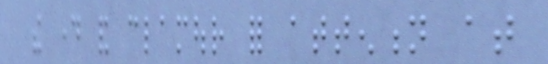the day and clamour for attention at
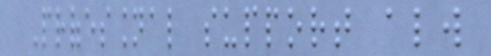Professional support always
